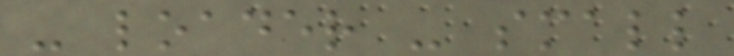- loader - small
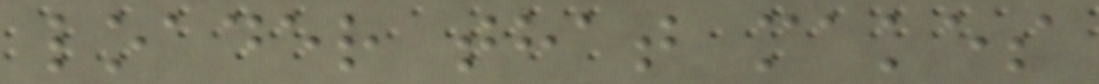loader that makes
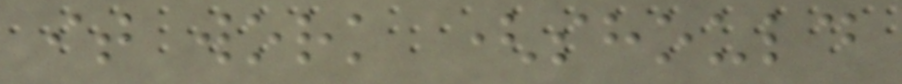it work (should
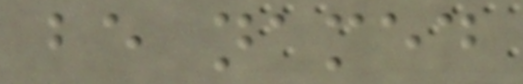be named
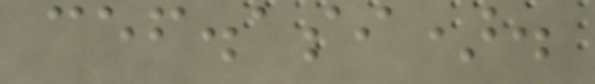cef.asi).
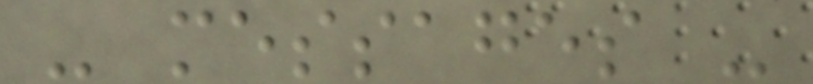- messages -
